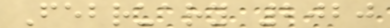February 2020
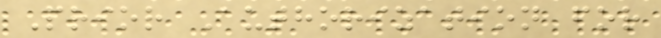Prior Authorization for
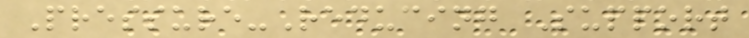Pressure-Reducing Support
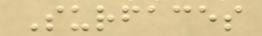Surfaces
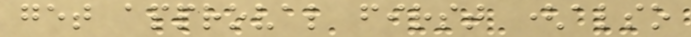get approval first (also
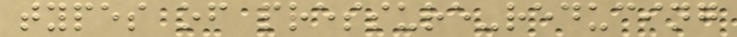types of pressure-reducing
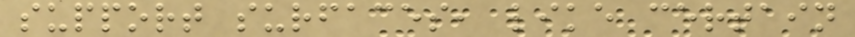support surfaces, like certain
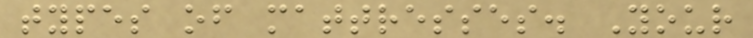types of mattresses. Your
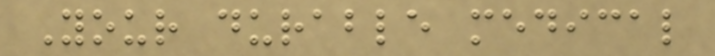Your durable medical
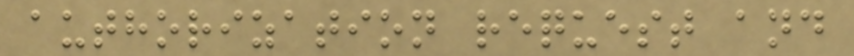authorization request and
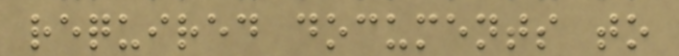required documents to
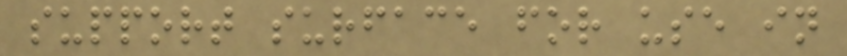support surface for use in
